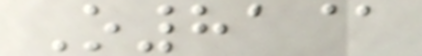O81@
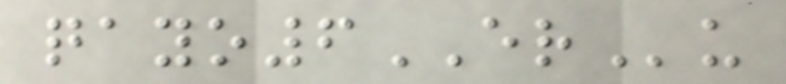qayo6ERu
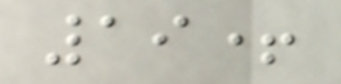19+
